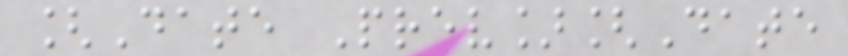[Date Prev][Date
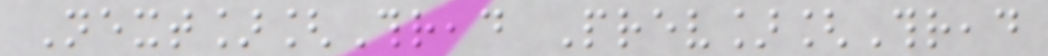Next][Thread Prev][Thread
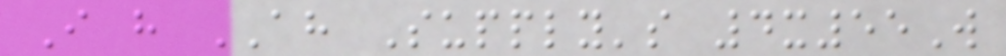I have AH Supply's 4x55W
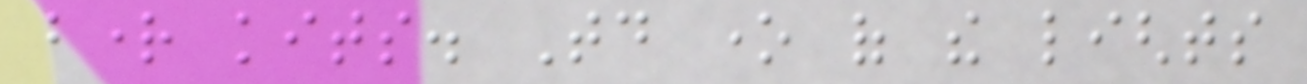bright kits. Today one of the lights
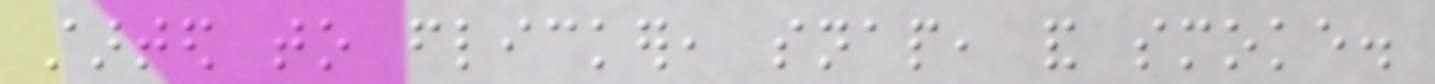started to flicker, snap, and smoke.
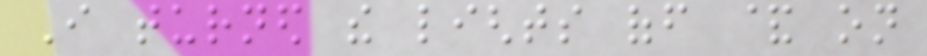I turned the lights off & on
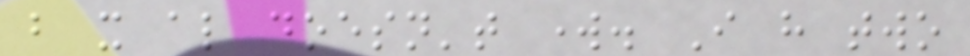but it also doesn't work. I have two
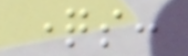questions:
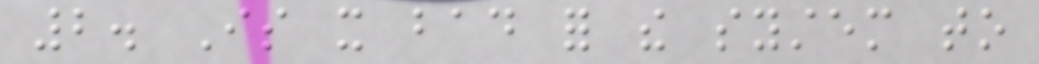2. Is it bad for the system to
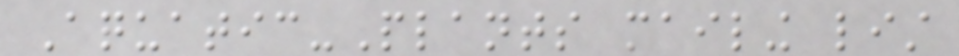Aquatic-Plants mailing list
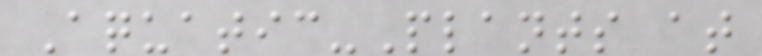Aquatic-Plants at
